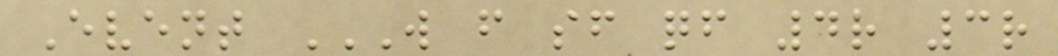Event W F SF QF 4R 3R
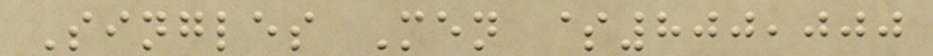Singles Men $800,000
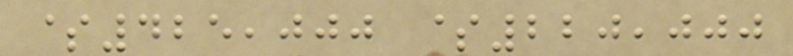$425,000 $220,000
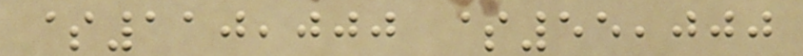$110,000 $55,000
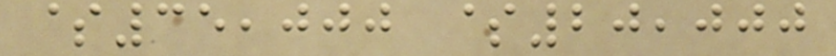$35,000 $20,000
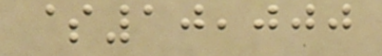$10,000
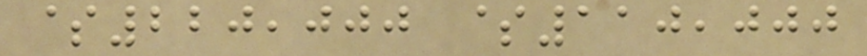$220,000 $110,000
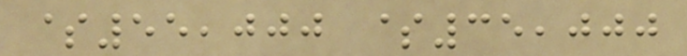$55,000 $35,000
